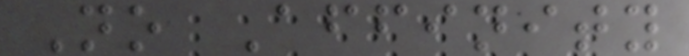No Affinity
